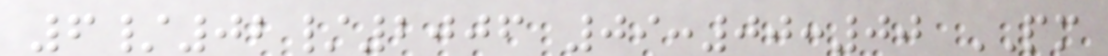6/02/2006 09:00:00 PM
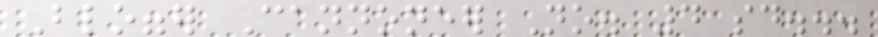Blogger Cannoneer No. 4 said...
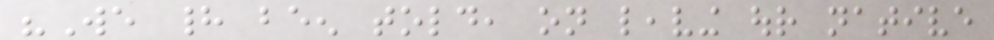"We had been told, on leaving our native
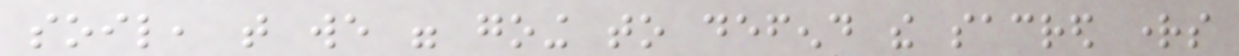soil, that we were going to defend the sacred rights
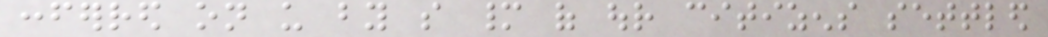conferred on us by so many of our citizens settled
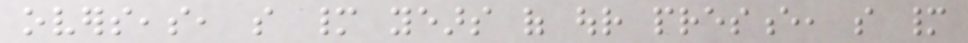overseas, so many years of our presence, so many
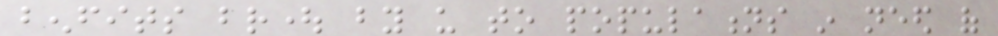benfits brought by us to populations in need of
